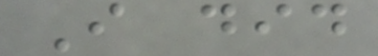I did
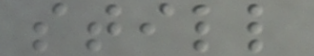still
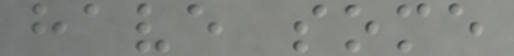have some
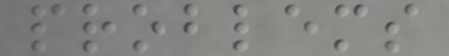problems
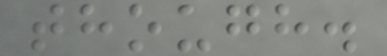though.
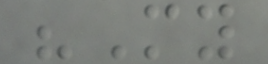"My
